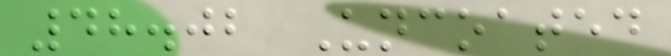48.02 Uncoated
